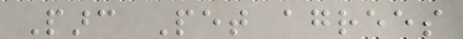Parc Pet agrees
